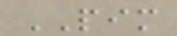PIM
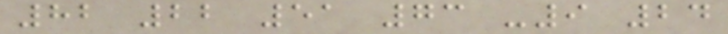82 22 51 73 -9 24
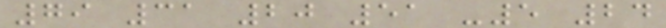79 31 20 51 -5 24
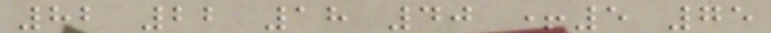82 22 18 40 +5 75
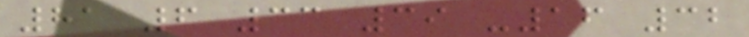81 6 33 39 -16 32
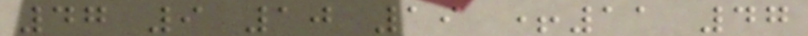47 9 10 19 +11 47
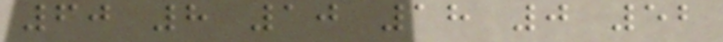60 8 10 18 0 52
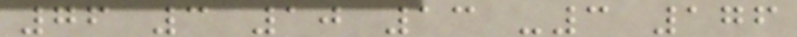76 3 10 13 -3 176
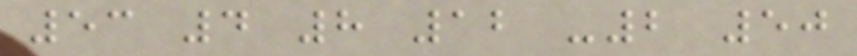53 4 8 12 -2 50
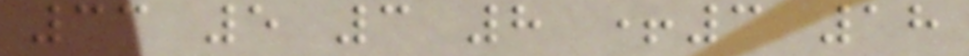33 5 3 8 +3 18
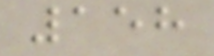158
